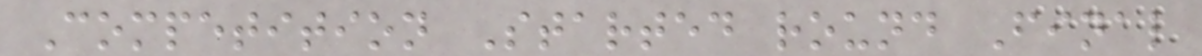Competition Started round Final
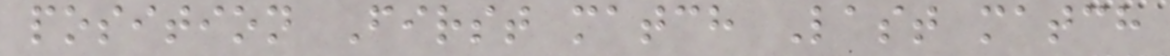position First match Last match
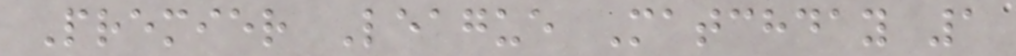Premier League Matchday 1
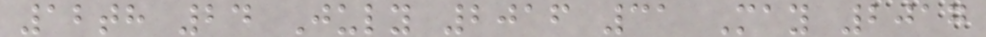12th 24 July 2016 31 May 2017
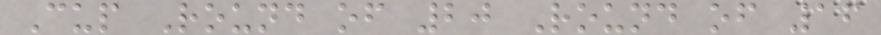Cup Round of 20 Round of 16
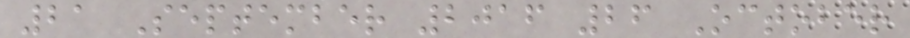21 September 2016 26 October
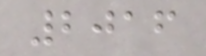2016
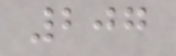207
